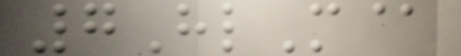7HlM@
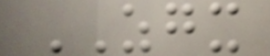ZGX
